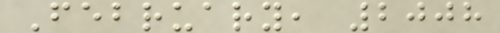February, 2008
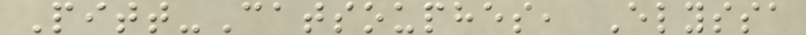Pitt-Catsouphes, Elyssa
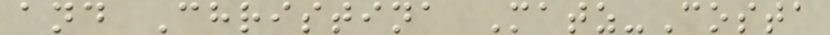and Christina Matz-Costa
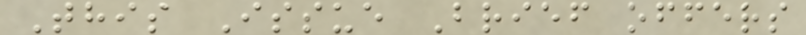This Issue Brief offers
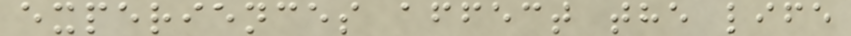experiences affect the life
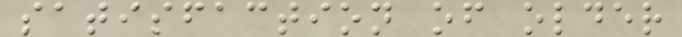satisfaction of older
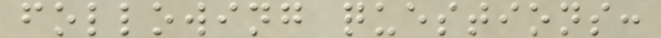following questions:
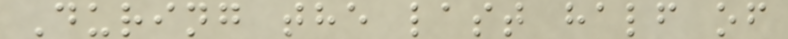During the last half of
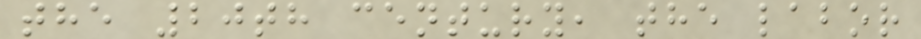the 20th century, the labor
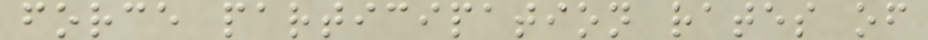force participation rates of
